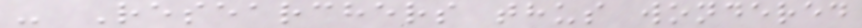- Researchers thus wondered
